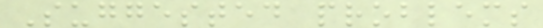Suggested problems
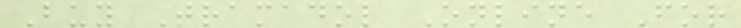Buy Tramadol Online For
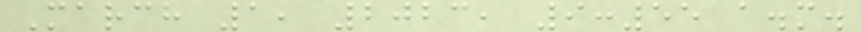March 1, 2023, 9:55 a.m.
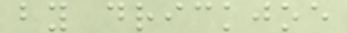by drickjoe
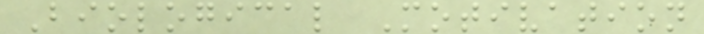Biological Motivation
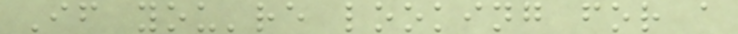If you're looking for a
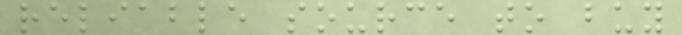reliable source to buy
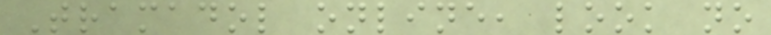Tramadol online, look no
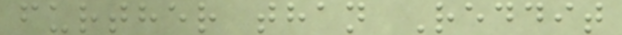further than Reddit
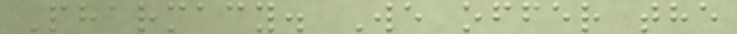Pharmacy. We offer the
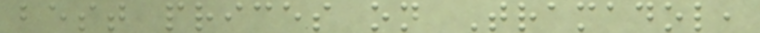best prices on Tramadol,
